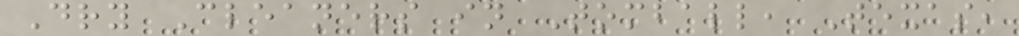Dry Cleaners in Tomball, Texas,
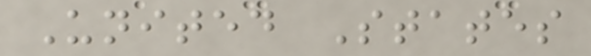United States
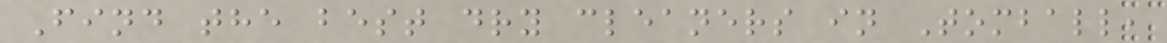Find the best dry cleaners in Tomball,
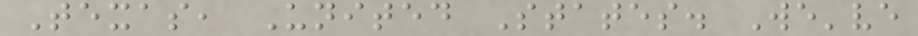Texas, United States. We've
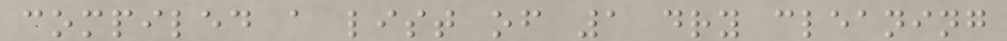compiled a list of 1 dry cleaning
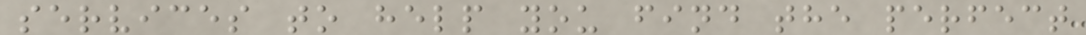services to help you find the perfect
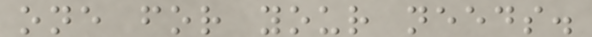one for your needs.
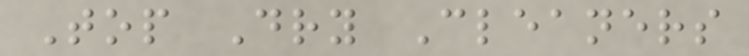Top Dry Cleaners
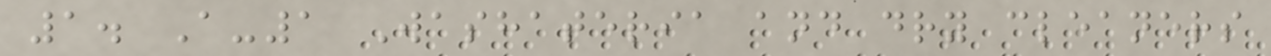1. A-1 Washateria and dry cleaners
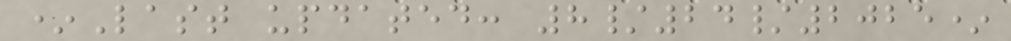*Last updated: 8/24/2025*
